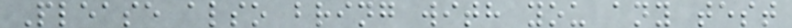Please also bring with you any test
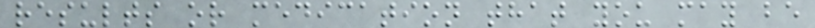results or medication that you may be
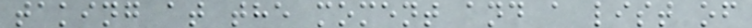taking at the moment and a list of
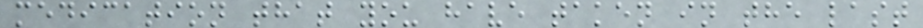medication that you have taken in the last
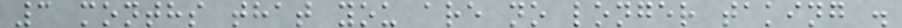3 months that you are no longer taking .
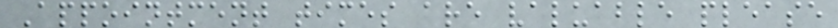Appointment times are valuable please
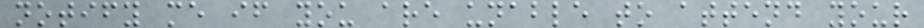notify me if you are unable to attend your
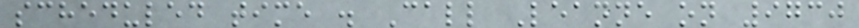scheduled time . Call Leanne on 9730
